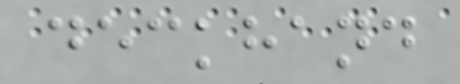deckhand
